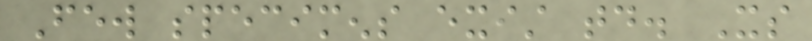Few specimens exist today. Its
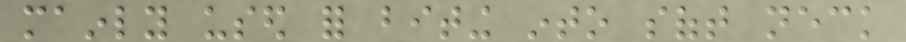mainly used for biting into soft neck
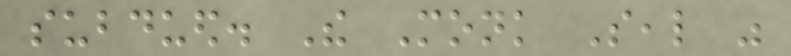subdued. The Monk Seal was
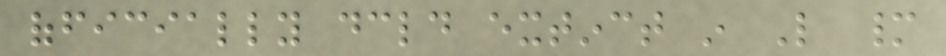officially declared extinct in Like many
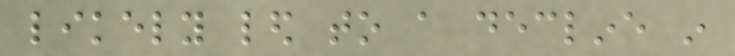likely led to a decline in
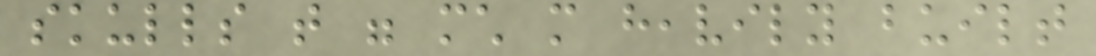skulls that were much more heavily built
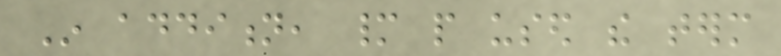In addition, many people used the term
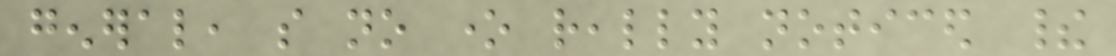general, so no one really noticed their
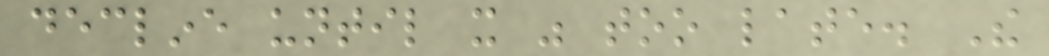decline until it was too late. The
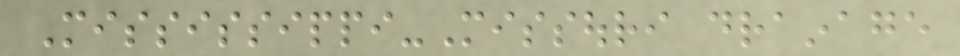Mississippi-Missouri drainage
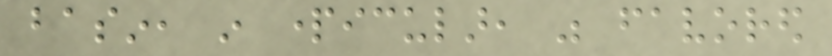basin, in particular, was favored
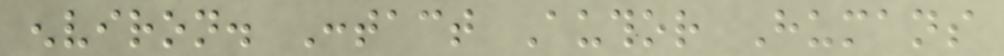environ. Contact Author Humans
